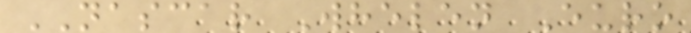NASCAR Whelen Euro
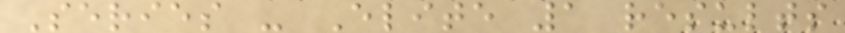Series - Elite 1 results
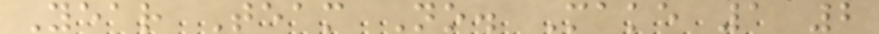Year Team No. Make 1 2
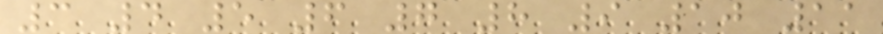3 4 5 6 7 8 9 10 11
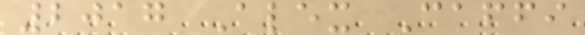2017 Alex Caffi
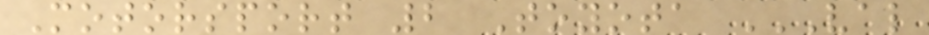Motorsport 2 Toyota VAL
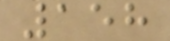158
